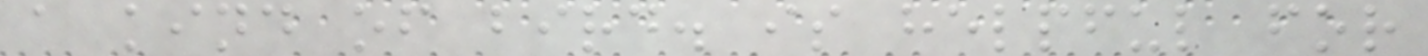a kind of bird. is helpful for
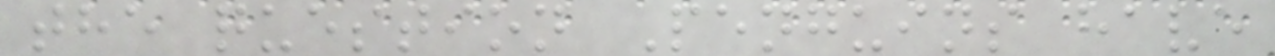the question Penguins have
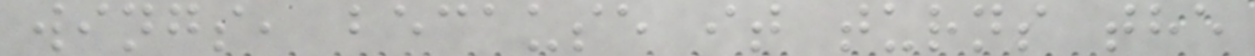wings, because it turns the
